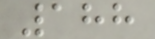188
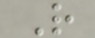R
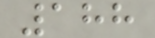188
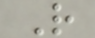R
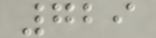729
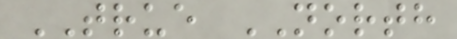TRUE NORTH
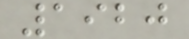1920
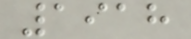1918
